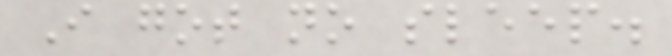I got no sleep.
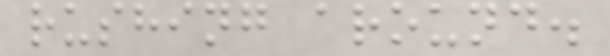rushing around.
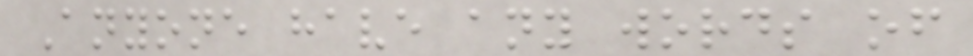Anyone have any words of
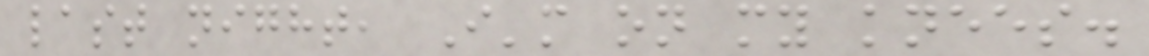last night, I'm on my knees.
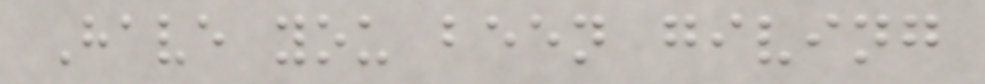Have you been giving
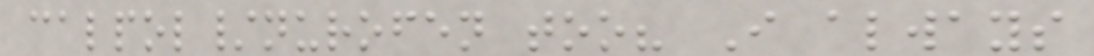calpol/nurofen too? I always
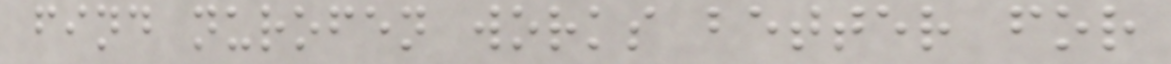find nurofen works better for
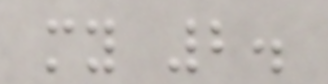my 2.
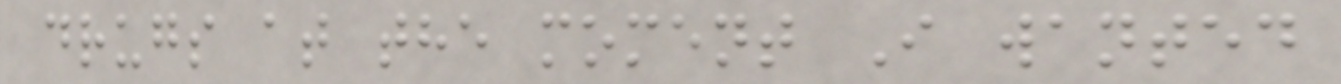drugs at the moment I wanted
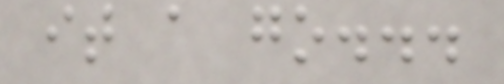it a go...
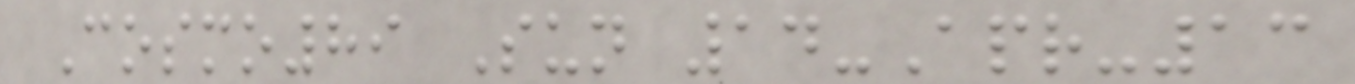Cosmo89 Sun 14-Apr-13
